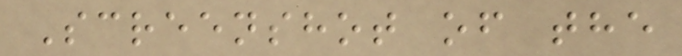Screenshot of the
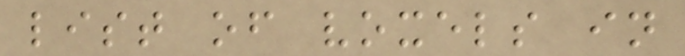list of voxels in
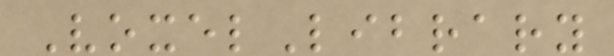VoxelLibrary
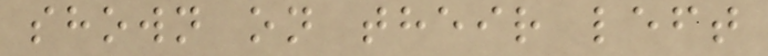shown on their left
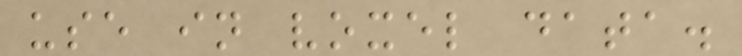use in voxel data.
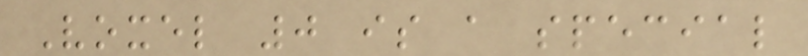Voxel 0 is a special
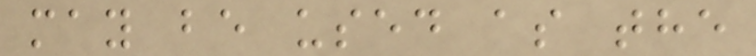may be used as the
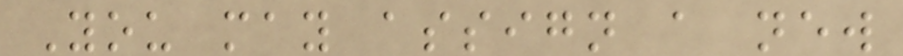You may assign a new
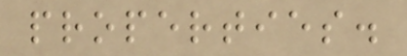properties.
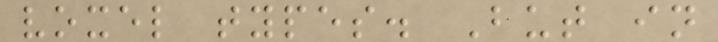voxel types. But in
